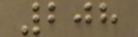208
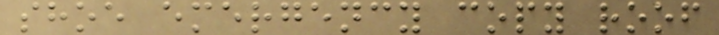shoe emergency copy roof
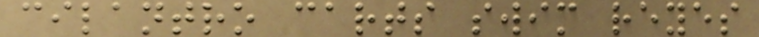cilantro carts swim reyes
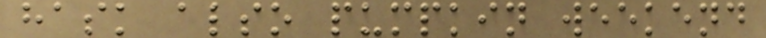hask also pumpkin weekend
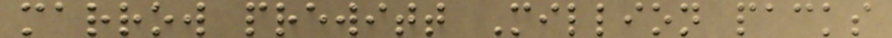marrow prewitt Million packs
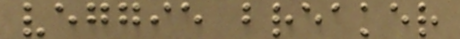veggie breaker
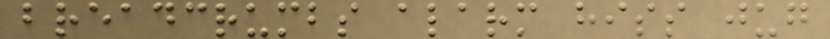breadcrumbs alarm hiss jug
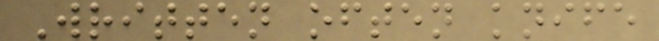Written often knife
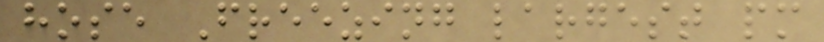hose Freezing largest pm
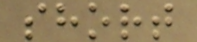short
